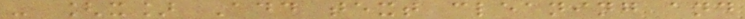- [x] Add text cleaning and
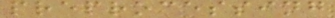preprocessing
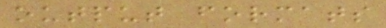output formats
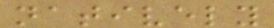natively
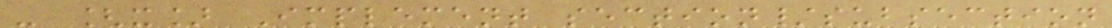- [x] Implement section/subsection
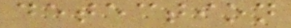detection
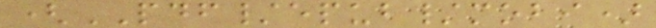(PDF/epub/mobi)
